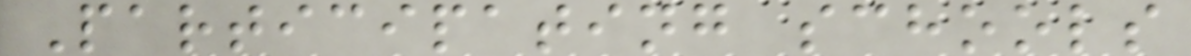Participating schools
